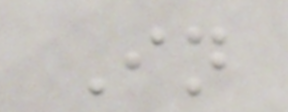In
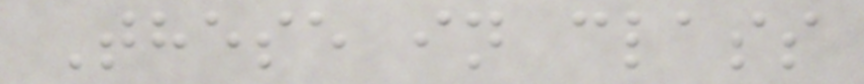These in class
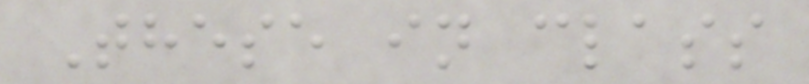These in class
